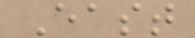East
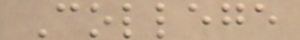College
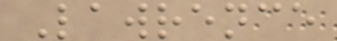Lawrence
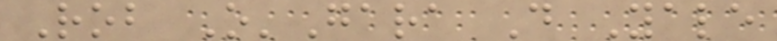Rob O'Gara D Yale
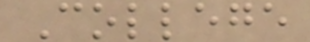College
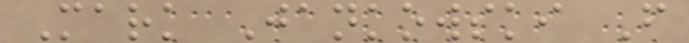Mark Jankowski F
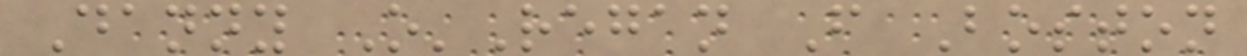Danny O'Regan F Boston
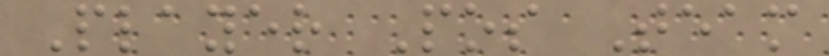Player Pos Team
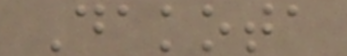Dakota
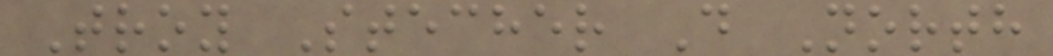Troy Stecher D North
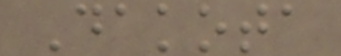Dakota
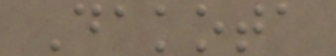Dakota
